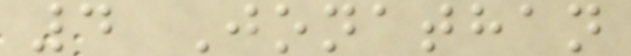4 Jonathan
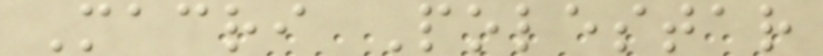Macri Polestar
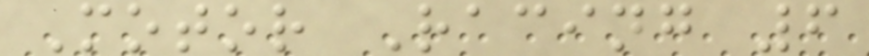Motor Racing 6
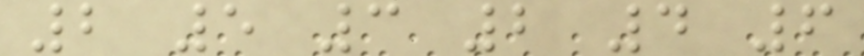2 5 3 2 4 6
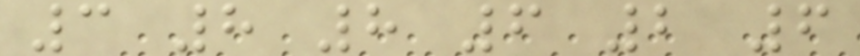3 8 8 6 2 6
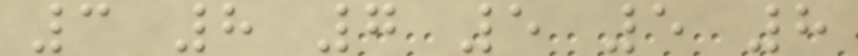3 8 7 5 5 8
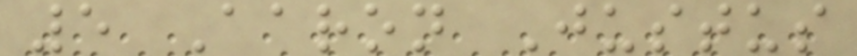5 Aaron Justus
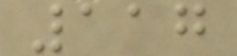117
